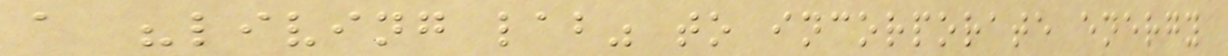a "living lab" to incorporate energy
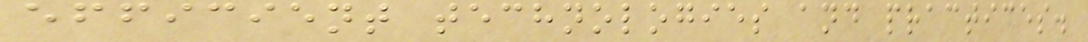efficient technologies and practices.
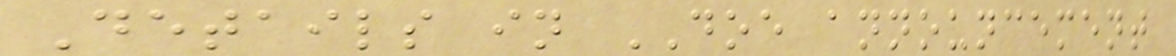Details in DOE announcement
